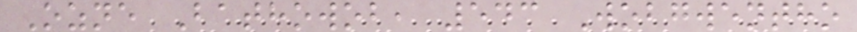Ozne Bathowob, 543 Wobgwentho
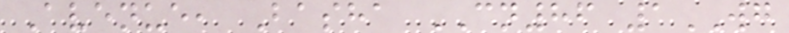Avenue, Basha CN86 1WG
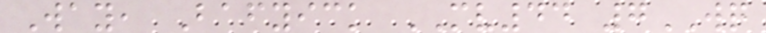Way, Bafyick MV44 7WQ
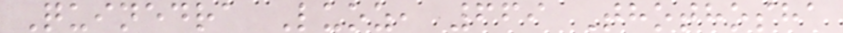Quinedra Luoz, 669 Thothosha
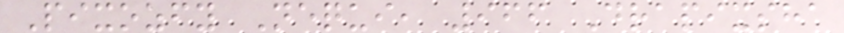Pixozfy Nequi, 966 Drapixsha
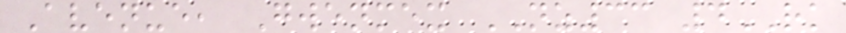Avenue, Gwenmex NZ33 4RK
